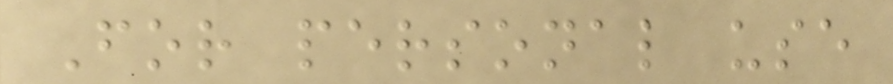For personal use
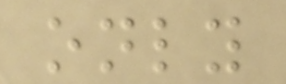only
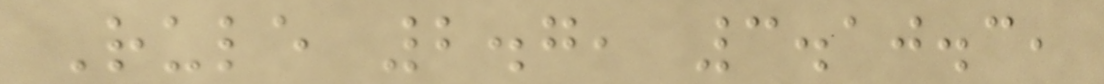Rule 2.7, 3.10.3,
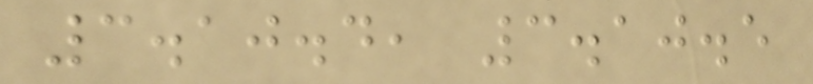3.10.4, 3.10.5
